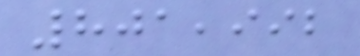801,992
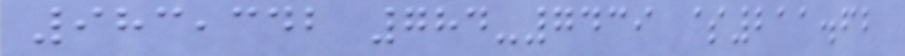983,342 784-7439 $211.62
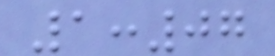1:07
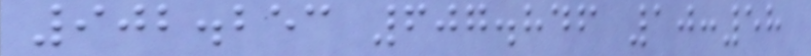902.253 607.846 10:58
